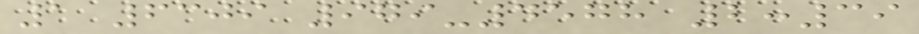1 6309 979-4578 2:39
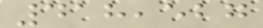418,527
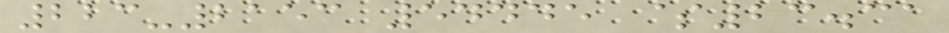223-2153 54445 $23.31
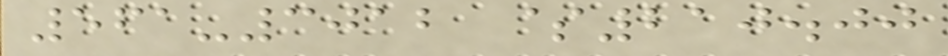561-3012 $210.00
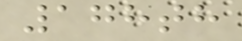178th
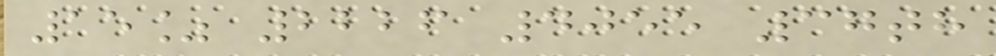15% 2226 4055 37th
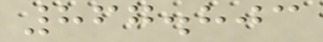867.803
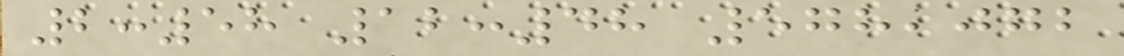2:58 12:48 578,072
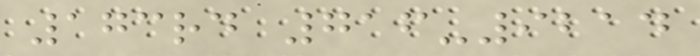173rd 716-9214
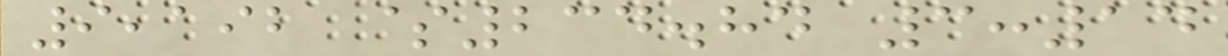9,192 $234.84 3:14
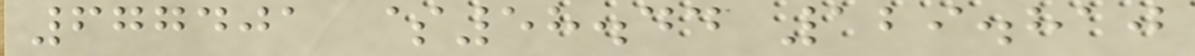677401 $58.44 129.810
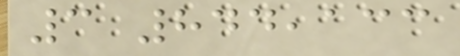3 844,133
